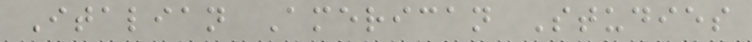Italian American Studies
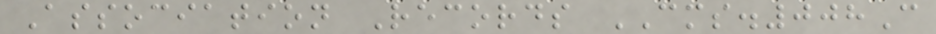Association Records CMS.008C
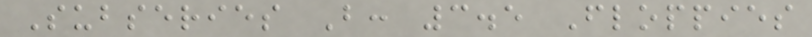Subseries B: 3.5 Floppies
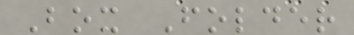Box Folder
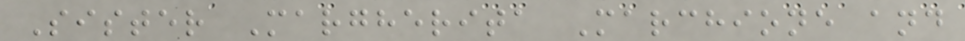Sister Margherita Marchione and
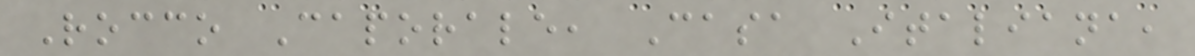Rocco Caporale, Casa Italiana,
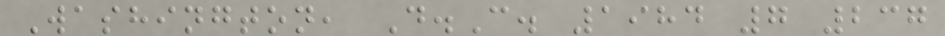Washington, D.C. 1984 7 237
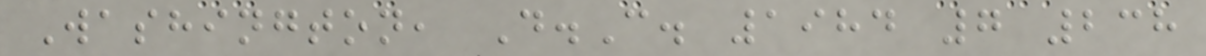Washington, D.C. 1984 7 238
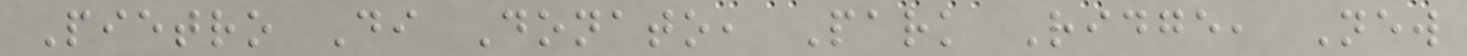Pietro Di Donato, Park Ridge, New
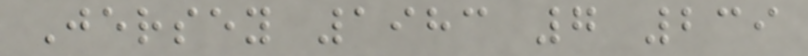Jersey 1983 7 239
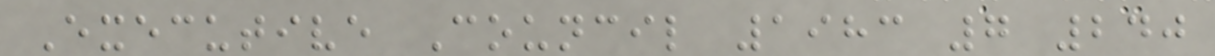Executive Council 1983 7 240
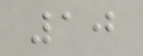10
